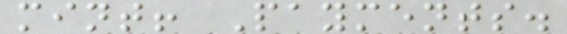mint! Payments.
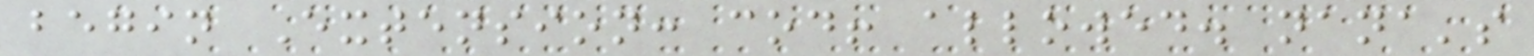begin Extension: cod! allowed. nana's
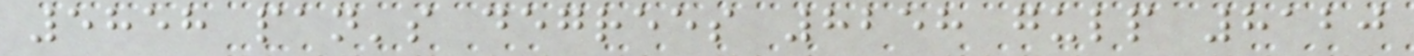5858 pan's degrees 8258 gulp 8120
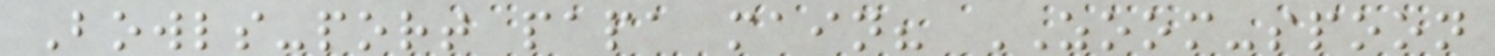Bowls-port papa main? ZOOM-spoon
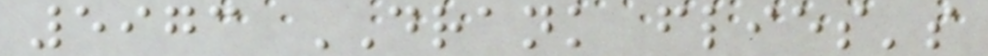5973 DRANK flies's
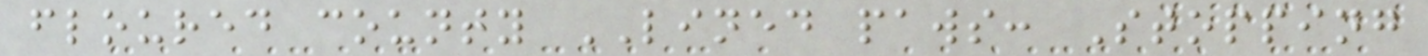floured county LINED paws: Stopping
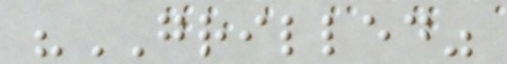"GRILLED"
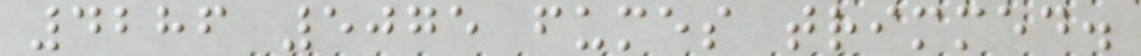4286 5075 fumes trimmed.
